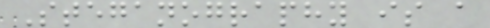Steganography is a
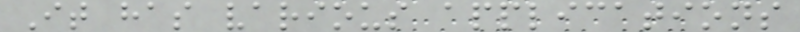It has various applications
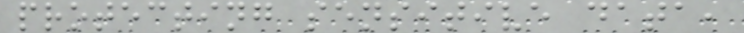protecting sensitive data,
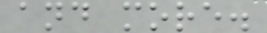and more.
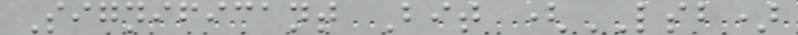Significant Bit (LSB)
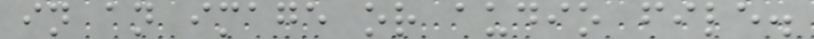in an image or audio file.
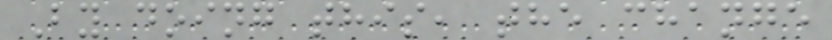By doing this, the change
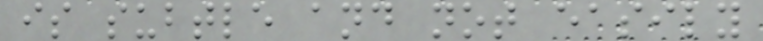is subtle and not easily
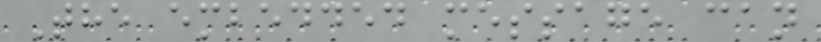The embedded message can
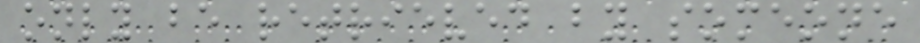only be retrieved by someone
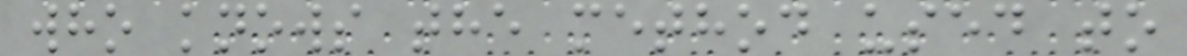who knows the method used to
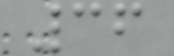36
